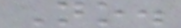No.
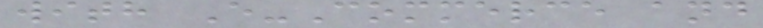with E-Commerce and
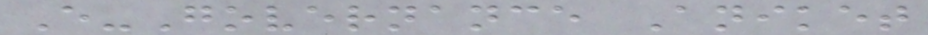E-Governance Aniket
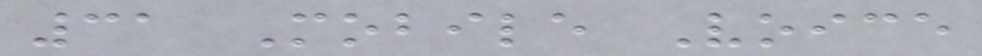31 Mobile Voice
